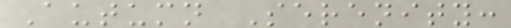Autumn Serenity:
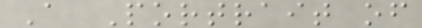A Portrait of
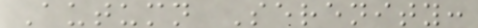Autumn Serenity:
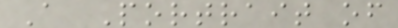A Portrait of
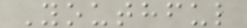Youthful
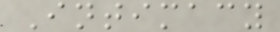Intimacy
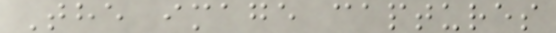The image captures
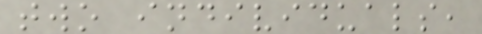two individuals,
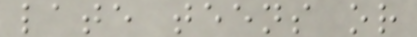late teens or
